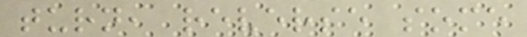turn, reverse some
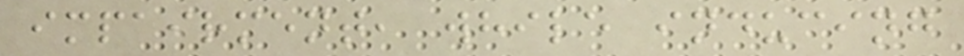impairment, while inducing
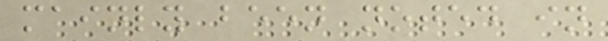mainly been noted in
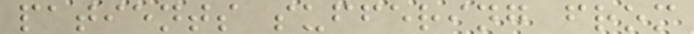patients suffering from
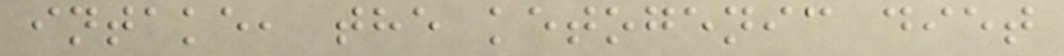intake, the ketogenic diet
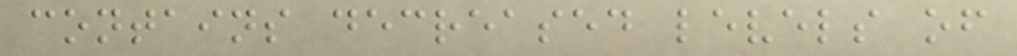contains decreased levels of
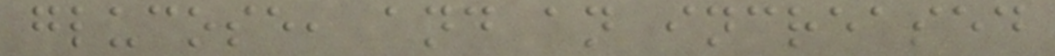glucose, and an increased
